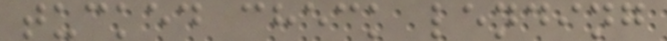tucked check lending
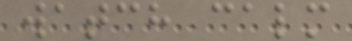watch calm
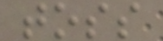toss
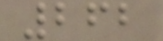262
